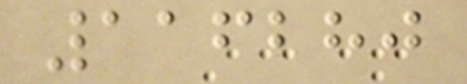116280
